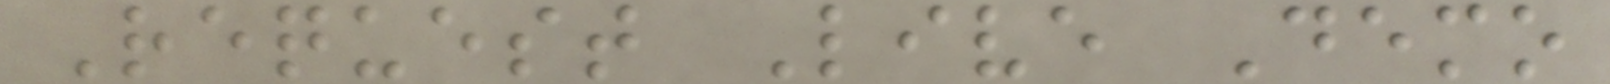Request Live Demo
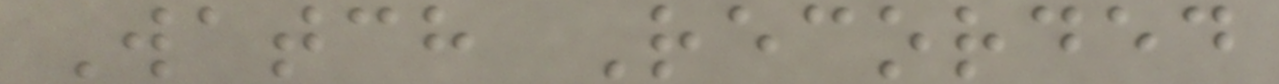Watch Recorded
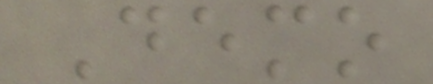Demo
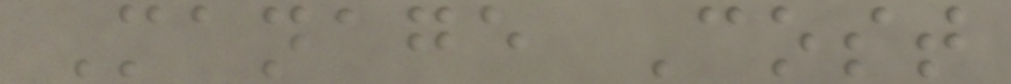Manage Cost
